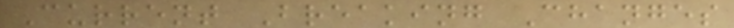Current Breaking Changes
